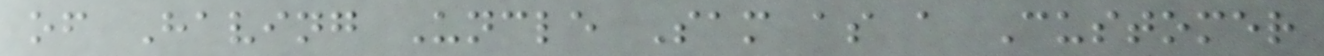of Having Uncle Sam as a Customer
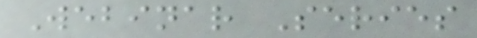Webinar Series
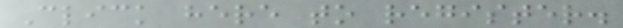Click here to register.
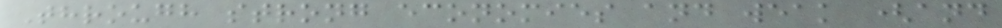Through strong economies and weak (and
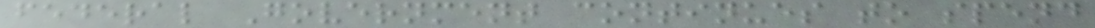federal Government continues to spend
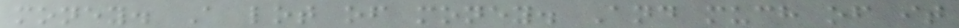money. A lot of money. And much of it
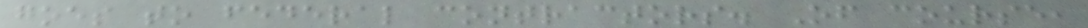goes to federal contractors. Of course,
